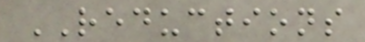REDUCTIONS
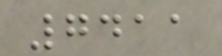7411
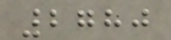2780
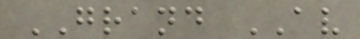GRAND AV
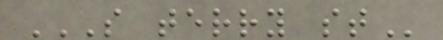S TERRY ST
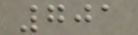701
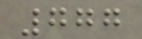777
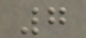7
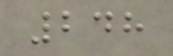248
